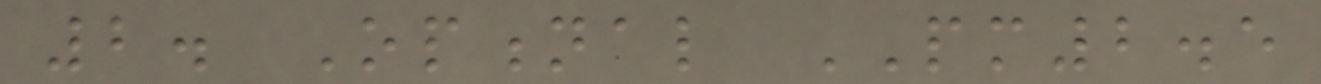2. Optional PM2.5
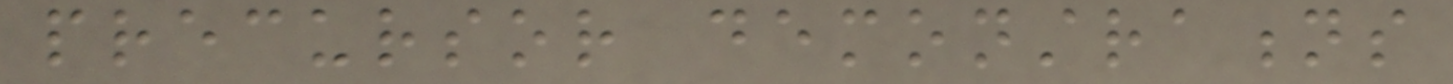precursor demonstrations
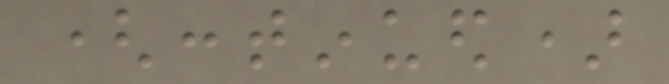(continued)
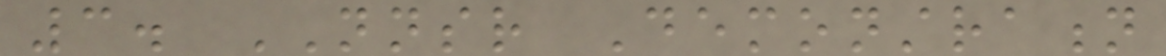3. NNSR Demonstration
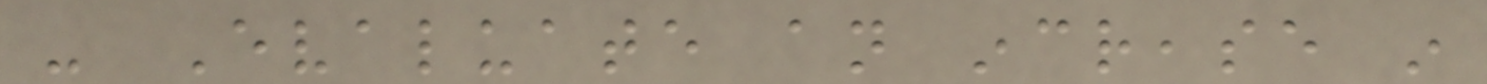- Evaluate an increase in
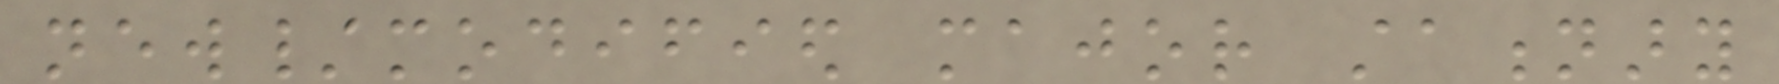new/modified major stationary
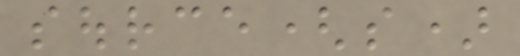source(s)
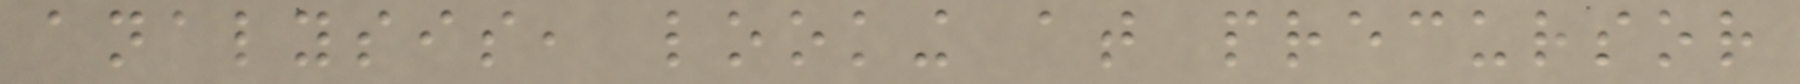analysis, looking at precursor
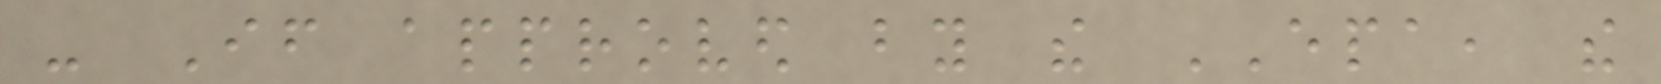- If approved by the EPA, the
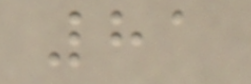81
